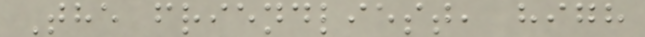The friendliest, high
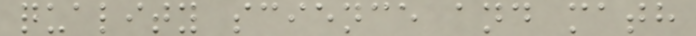quality science and math
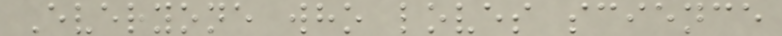Everyone who loves science
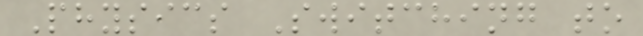Physics Switching to
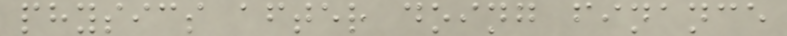physics after doing finance
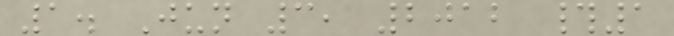1. Jun 3, 2012 #1
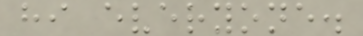hi everyone.
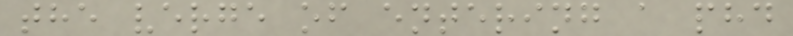the verge of entering a phd
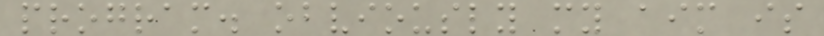program. obviously my aim is
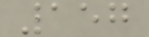157
